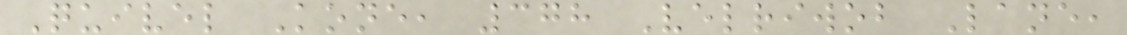Quivel Kone, 378 Velriwob Lane,
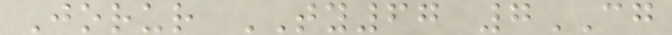Jorur TY67 7CG
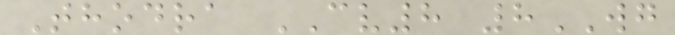Thodra CV8 8WG
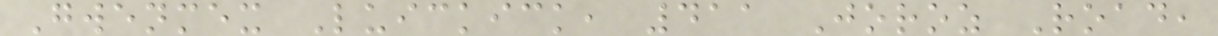Gwenmex Luickick, 411 Joroz Road,
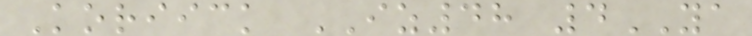Koriick IZ48 4YA
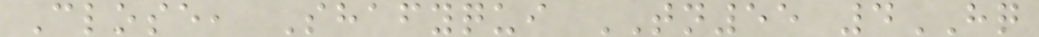Close, Shafyqui TN55 4HQ
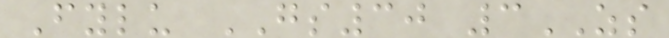Fylu GS30 3ZS
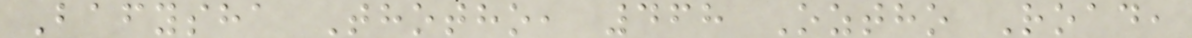Bafysha Thotho, 468 Oztho Road,
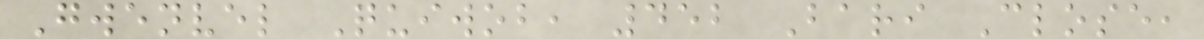Gwenvel Quiwob, 452 Bari Close,
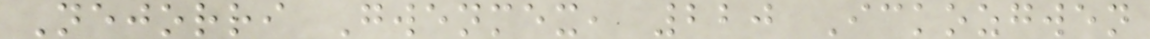Nejorri Gwenmex, 220 Ickozgwen
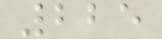225
